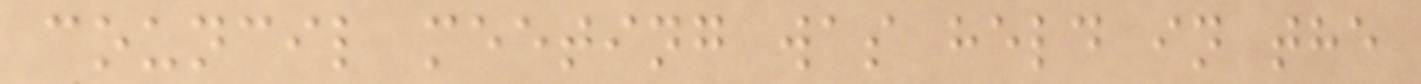council meeting was held in the
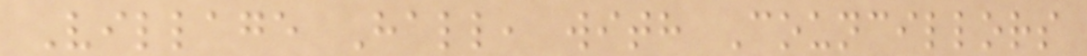Village Hall, with Councillors
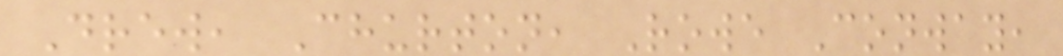Drew, Churton, Rowe Conway,
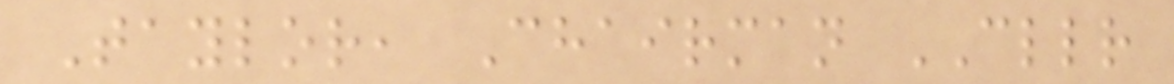Taylor, Chairman CLLR
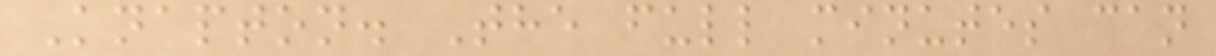Knapton. The full minutes can
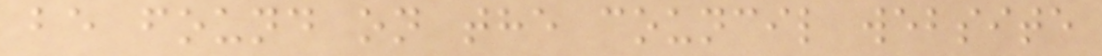be found on the council website
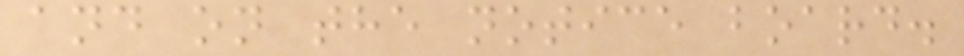and on the notice board.
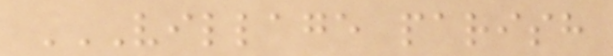VILLAGE PARISH
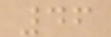46
